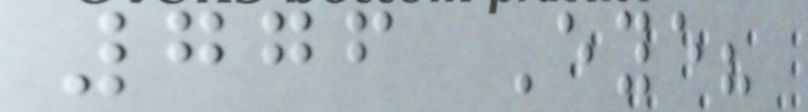776 Eye?
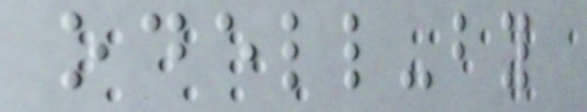odell-by
